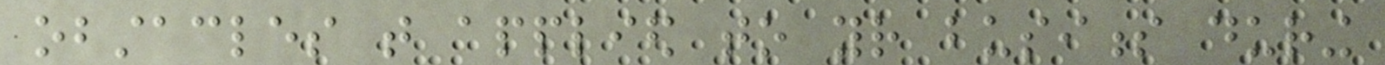obstacles that applied to your business during
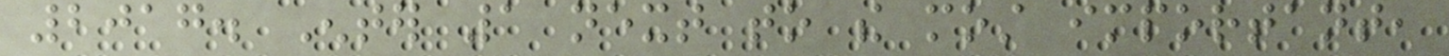2017. Enter 1 next to the most important,
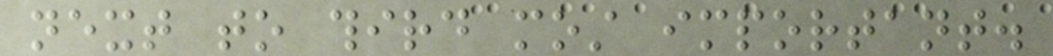next to third most important.
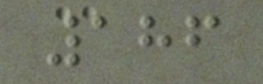186
